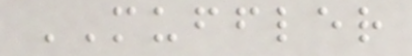MUFFLER
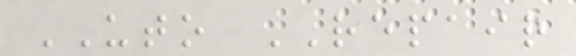UTO REPAIR
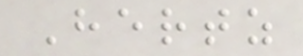Hertz
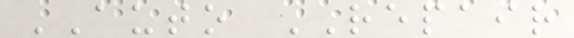AUTO REPAIR
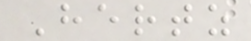Hertz
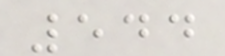544
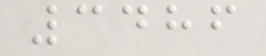3486
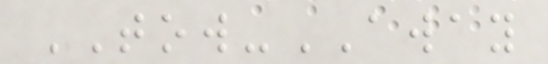TOW-AWAY
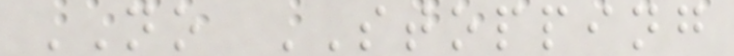NO STOPPING
